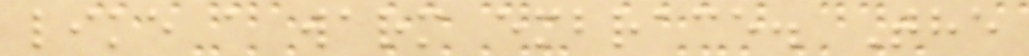like a warm embrace. The
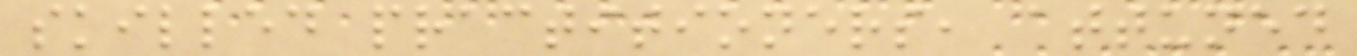skilled practitioners, attuned
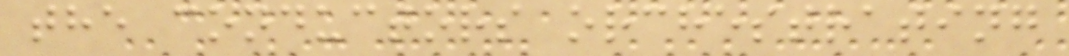the conductors orchestrating
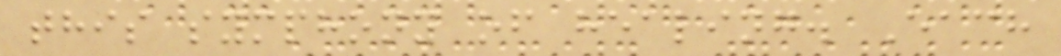this symphony of healing. Each
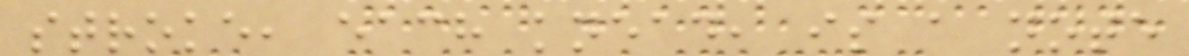stroke, each knead, is a note
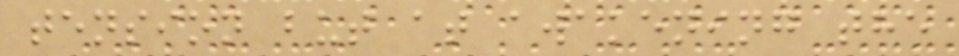tension but at awakening the
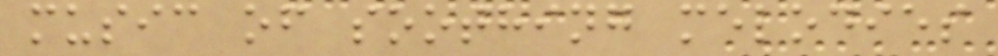music of soothing melodies
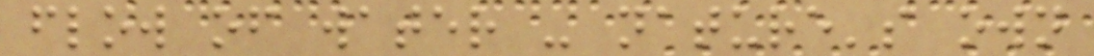flow of water - nature's own
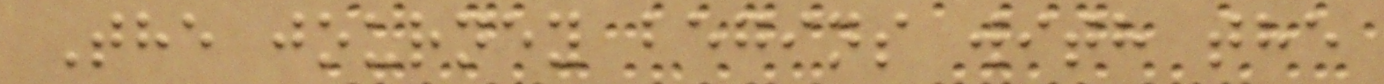The journey begins with the
